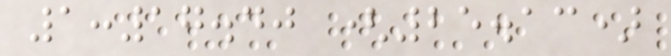1:17.40 (25.13)
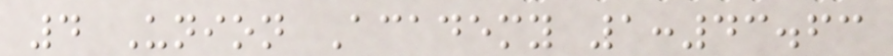4 Union Academy 1:43.63
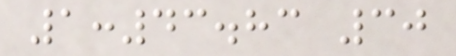1:43.83 30
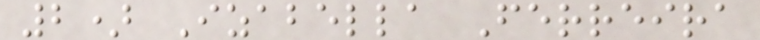2) Izabella Ferreira
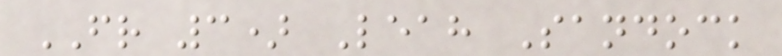FR 3) Leah Sandock
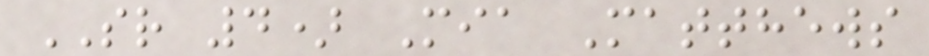SR 4) Mia Matthews
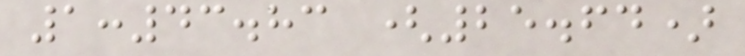1:43.83 (25.64)
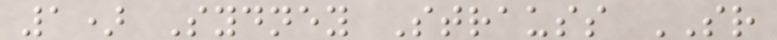1) Sydney Strauss SR
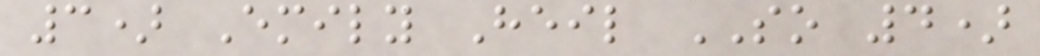3) Emily Heil SO 4)
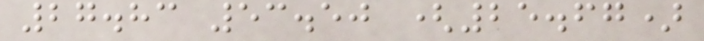27.83 53.50 (25.67)
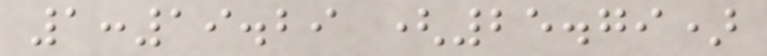1:19.29 (25.79)
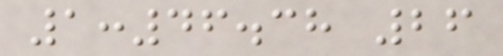1:46.38 26
